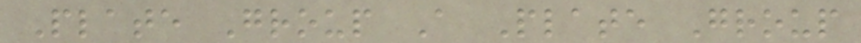Plate Group A Plate Group
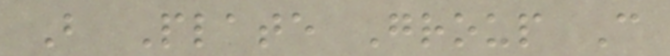B Plate Group C
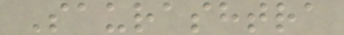Saurashtra
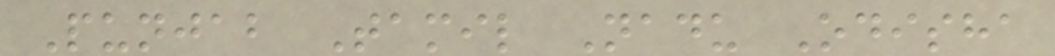Punjab Tamil Nadu Odisha
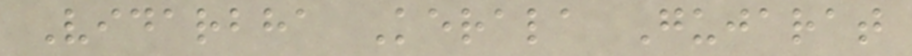Vidarbha Kerala Gujarat
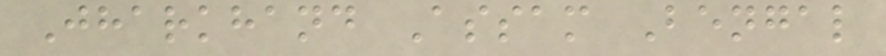Jharkhand Assam Bengal
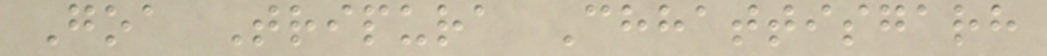Goa Tripura Chhattisgarh
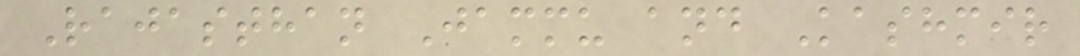Rajasthan Jammu and Kashmir
